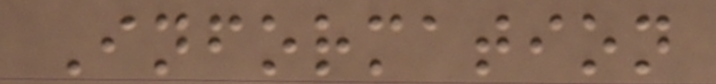Information
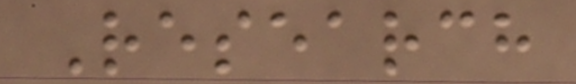Research
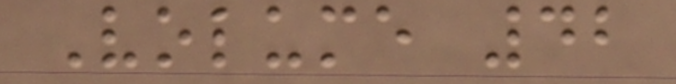Volume 42
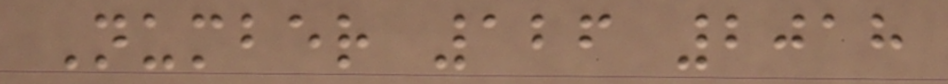Number 126 2018
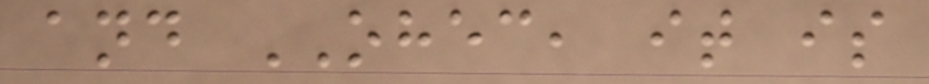and OHEC, it is
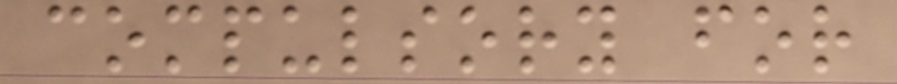compulsory for
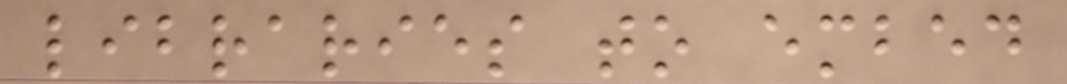libraries to embed
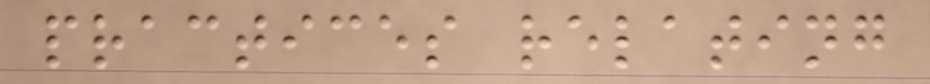practices relating
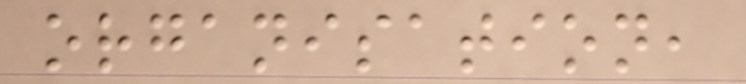organisation,
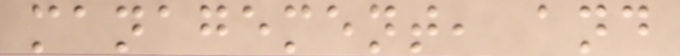management, and
